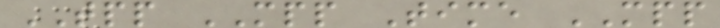TPP MPP Time MPP
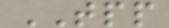TPP
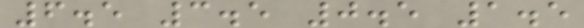6.5 3.5 0.5 1.5
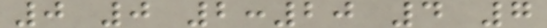0 0 2:20 4 7
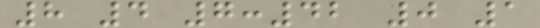8 4 7:42 0 1
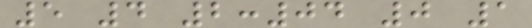5 4 2:04 0 1
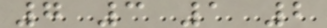7 3 1 2
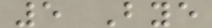5 Bye
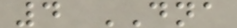4 DNA
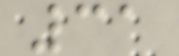31
